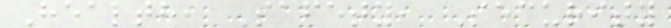Health, Safety, Security
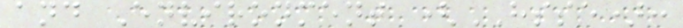and Environment (HSSE):
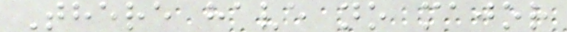There have no major
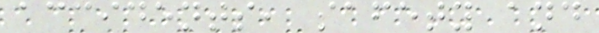accidents, safety and
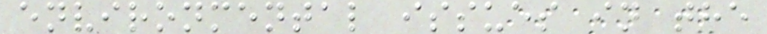environmental issues in the
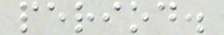period.
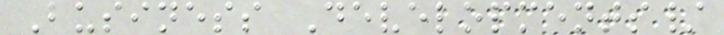Business Developments/
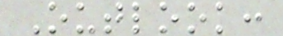Outlook:
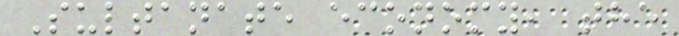Sultanate economy, the
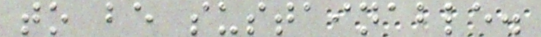to be sustainable.
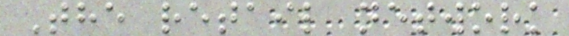The retail network
